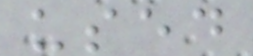used
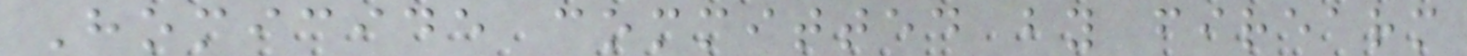Homicide committed by firearm
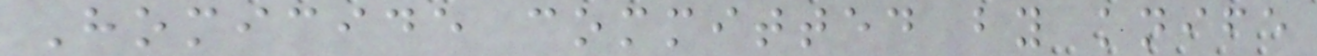Homicide committed by knife
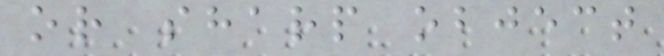or sharp object
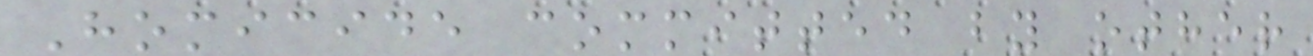Homicide committed by other
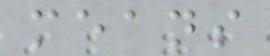means
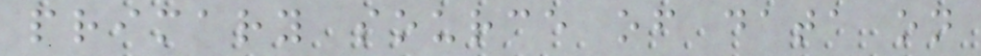primary source of data on
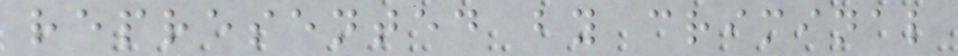represented by criminal
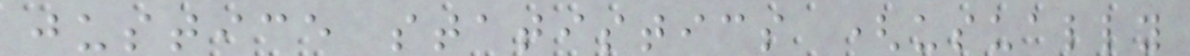justice statistics (usually
